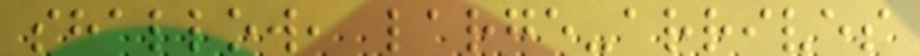shallow, large-arrives
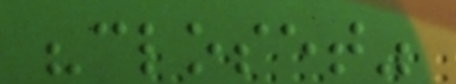"closet"
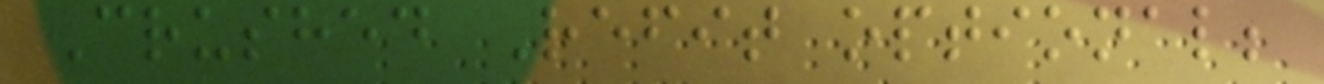Crushed Refit optional;
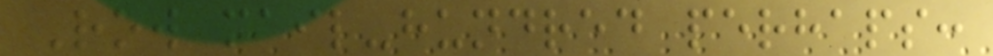Row mail-hundred perhaps:
